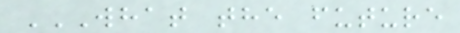WHAT THE FUTURE
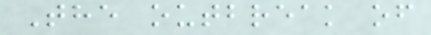The outbreak of
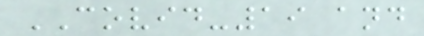COVID-19 and
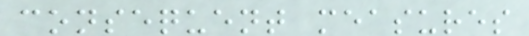consequent measures
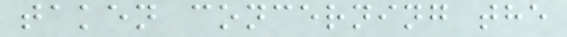taken concerning the
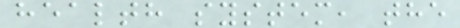health system, the
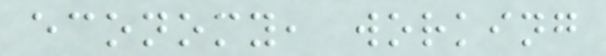economy, working
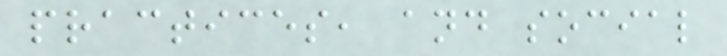practices, and social
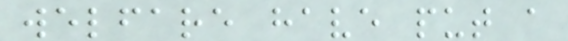welfare have put a
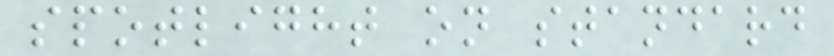spotlight on standard
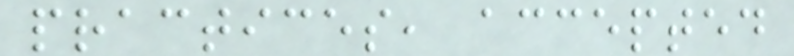practices, accepted
